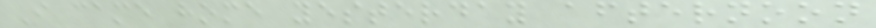I came home yesterday afternoon
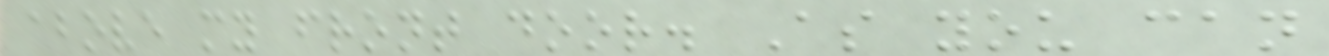above my front door. As you can
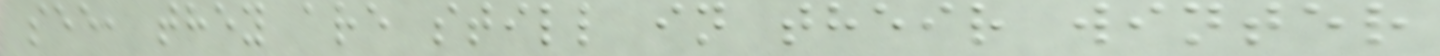see, they are still in their winter
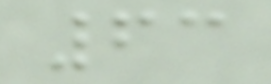63
